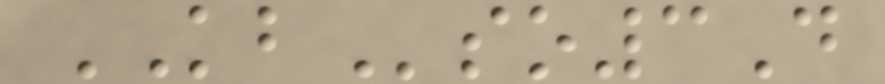KBso3D
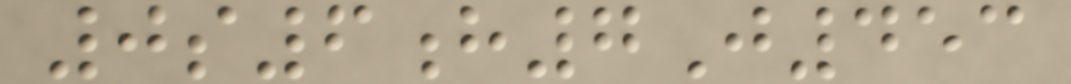0s6h7J453
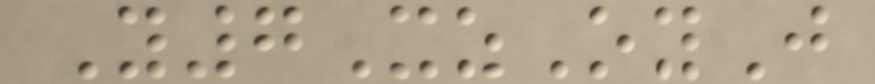Y7XzOyJ
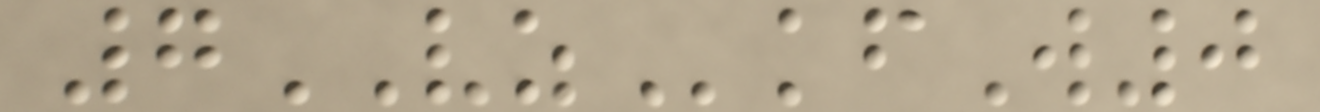7VZkfW0
